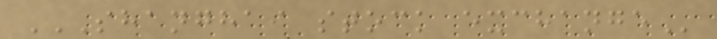SHANGHAI STOCK EXCHANGE
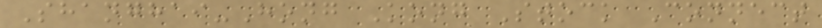Shanghai-Hong Kong Stock Connect
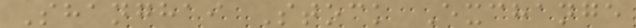Shanghai Stock Exchange
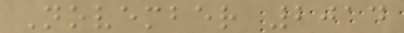November 2014
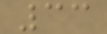33
